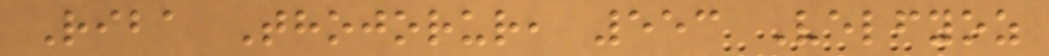Riba Thojorur, 553 Velfyoz
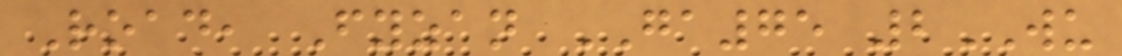Road, Fyzan GA75 2WU
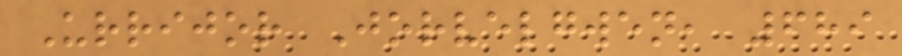Urrijor Jorvelgwen, 689
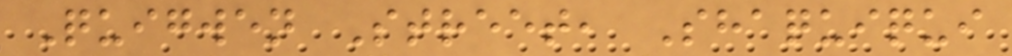Quigwen Street, Shaquiqui
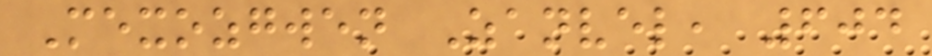Mexozgwen Zanvel, 604
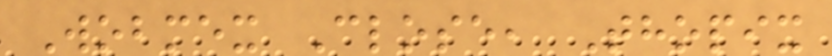Wobmex Close, Thopix
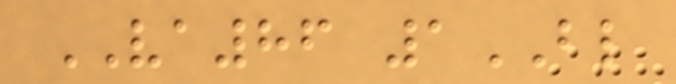VA86 1BL
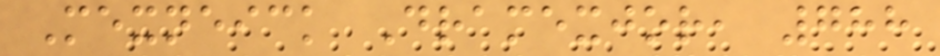Mexneick Dramexjor, 788
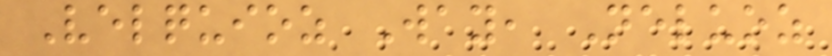Velquioz Way, Neluoz
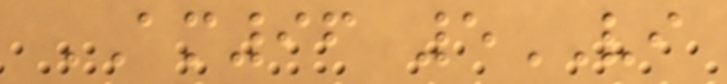AM96 5VI
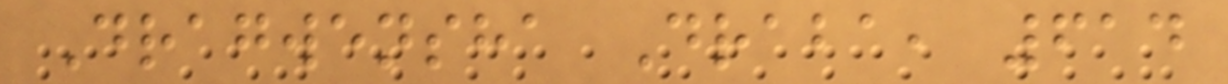Dragwensha Draba, 614
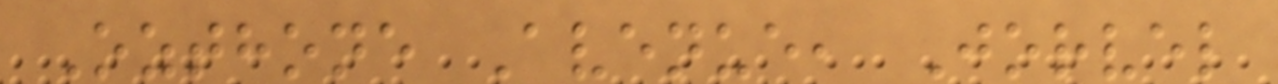Ozthone Avenue, Jorvel
